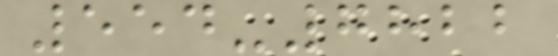554-7822
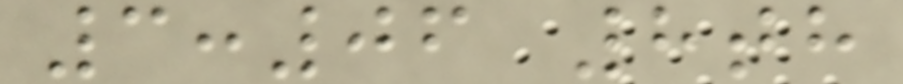3:06 8th
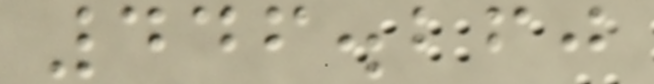446.260
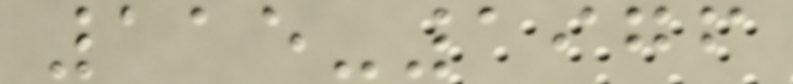115-1976
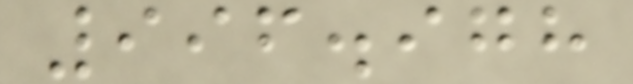996.978
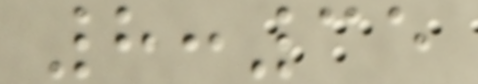8:35
